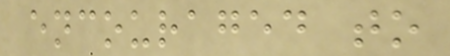encouraged to
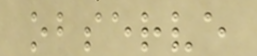observe
